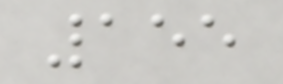155
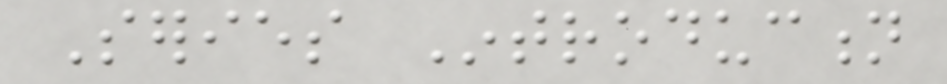Series Introduction
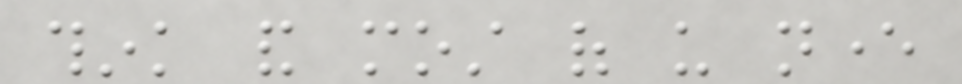think and most of us never
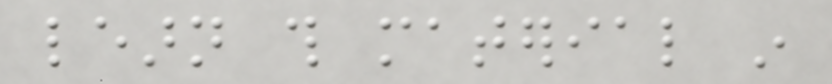learn this material in
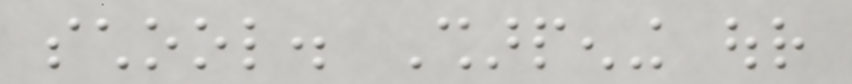school. Sharpening our
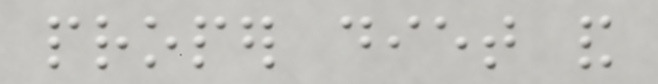proper diet and
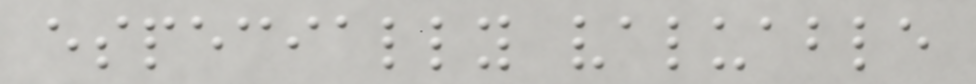especially valuable
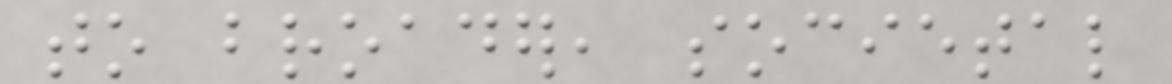to broader, societal
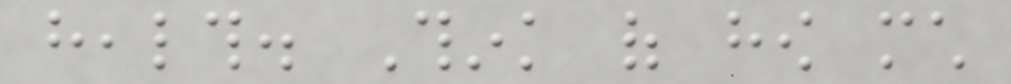health. Think of how much
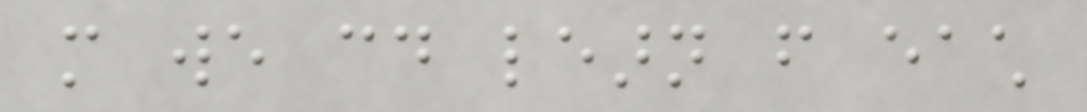more we could learn from each
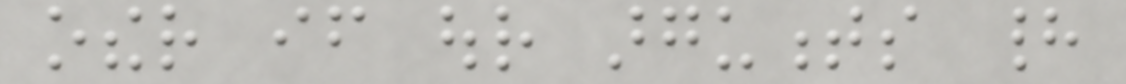other if our arguments had
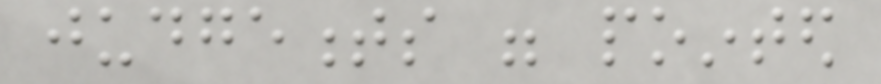judgements were pointed
